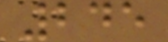245
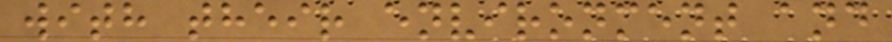with their environment and
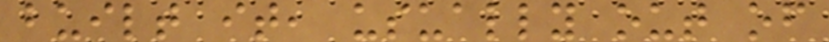built it, usually out of
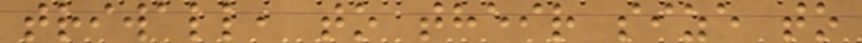triwall, to their size to
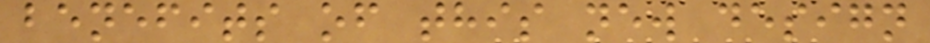benefits of this new design
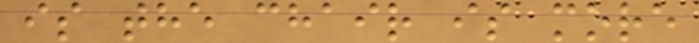is the chair is more
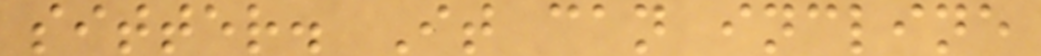sitter. It can incline
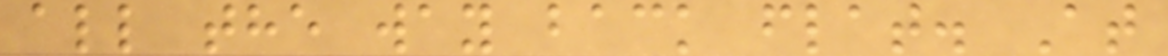all the way back flat. At
